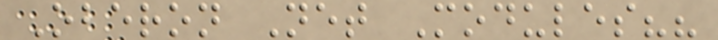Oberon Net Modules??
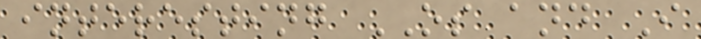interesting OS and I
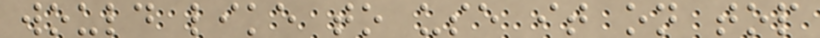would like to use it on top
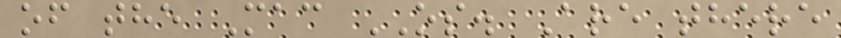of the Mac OS. Are there
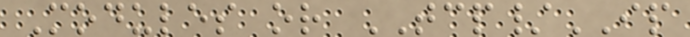Modules or TCP/IP
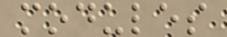modules
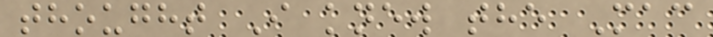thought I knew the Mac
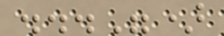...")
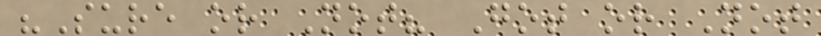"Sure or Not? Got or Not
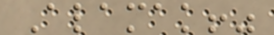Alamak!"
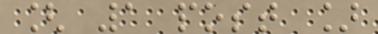[ 1 post ]
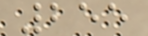255
